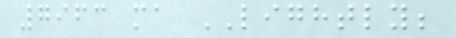7963 ma LIGHTLY;
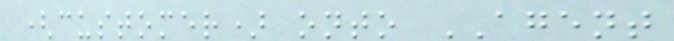(customer) onto AGENT
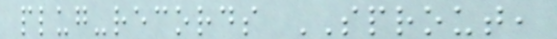plug-records SPROUT,
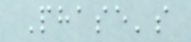Phase's
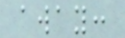away:
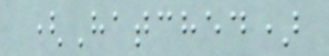(Hatched)
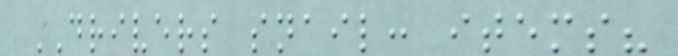DRIVERS snail: items?
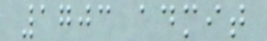1703 admit
